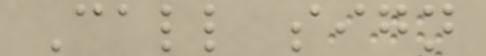Call sign
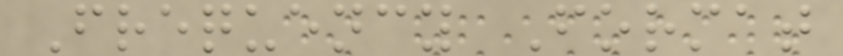Frequency Format
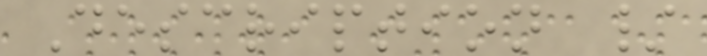Description /
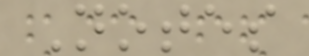Notes
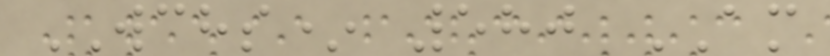WCHS* 580 AM
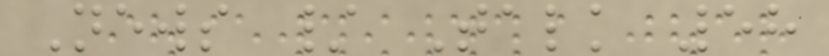News / Talk 58
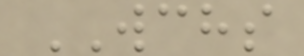WCHS
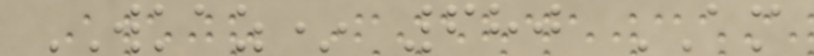WKAZ* 680 AM
